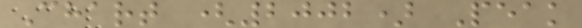Chart (2002) Peak
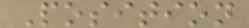Position
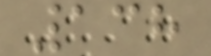138
